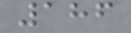186
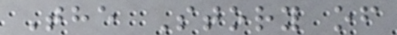The Story of
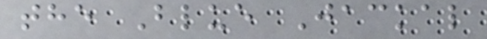the Blue Jackal
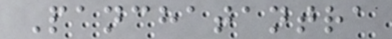Panchatantra
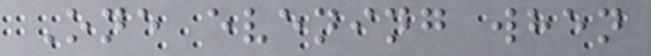One evening when
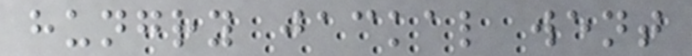hungry jackal went
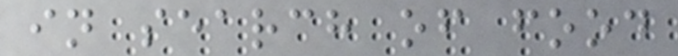in search of food
